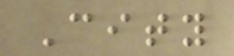City
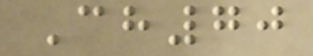Ch70
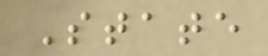State
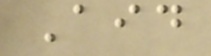Aid
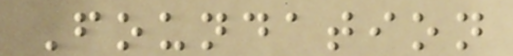Foundation
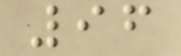96
